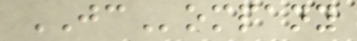JCompany
